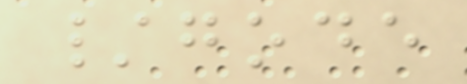/gode
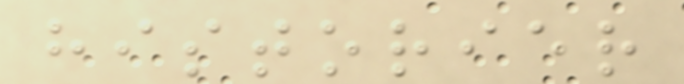historier
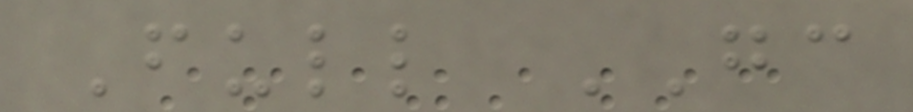Full GC
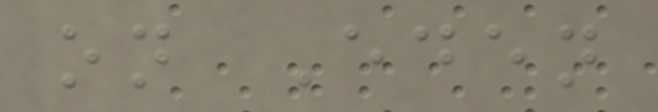on Eden
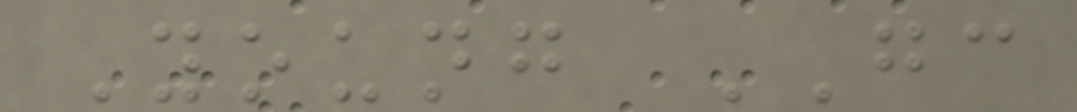Young GC
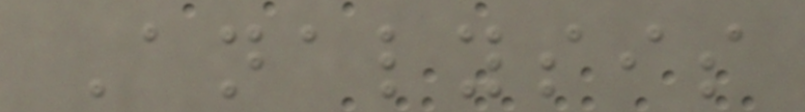Analysis
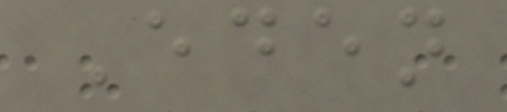Eden
